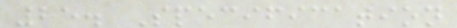25. Specification
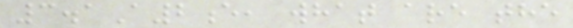3.1A2e, what are the
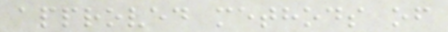approved methods of
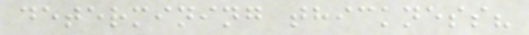determining thickness?
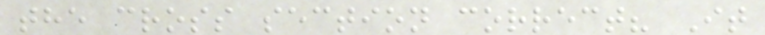the cross section correct? It
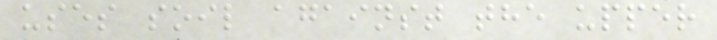uses soil against the upper
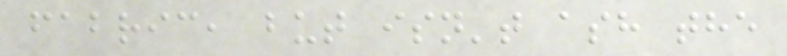fabric, but isn't ash the
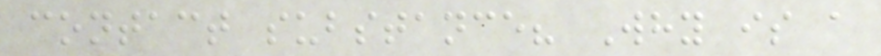contact substance? Why is a
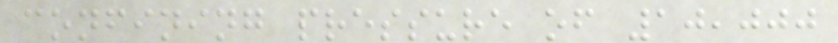confining pressure of 10,000
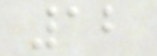12
